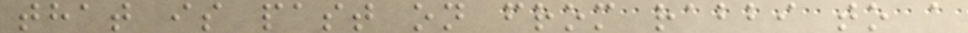that is past on from rabbi to a
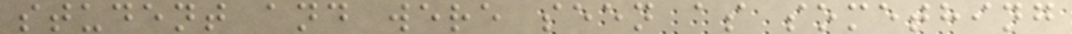student and were seen as something
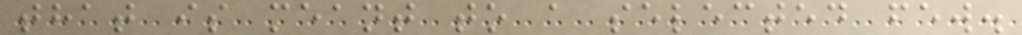that is meant to a selected few.
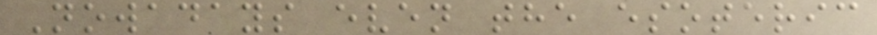Nowadays even the esoteric
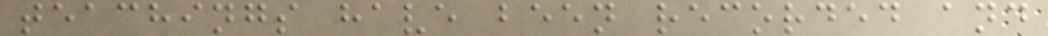teachings have been recorded and
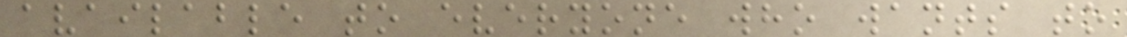available to everyone who wants to
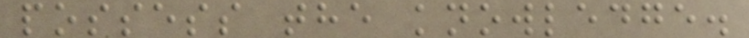possess the knowledge.
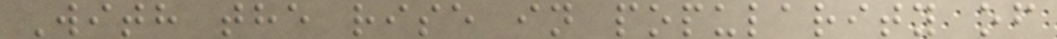With the rise in popularity of
